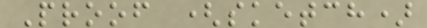Proof (sketch)
